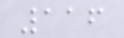116
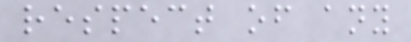respect of any
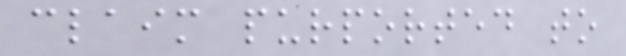claim purported to
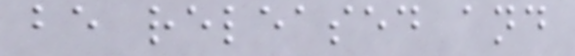be released and
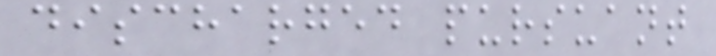discharged pursuant
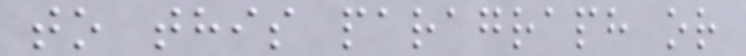to this paragraph or
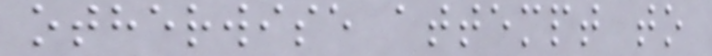otherwise attempt to
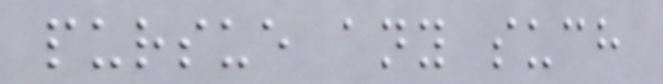pursue any such
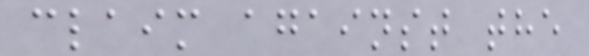claim against the
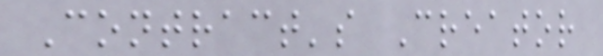Contract's Creator
